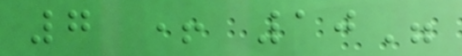7 + 10"
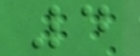4
